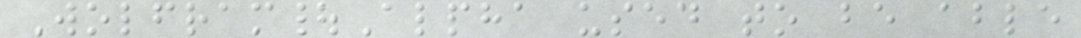Wolfram|Alpha used to be able
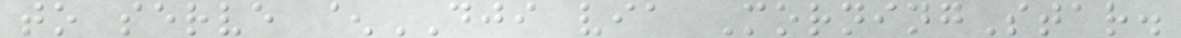to serve ^DJI via MorningStar.
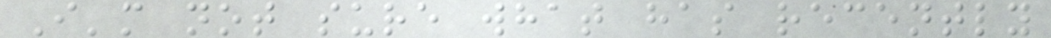I'm not sure what has recently
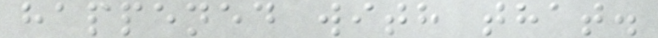happened with that.
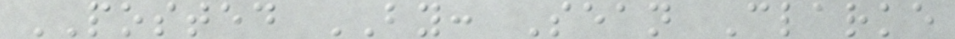POSTED BY: Sean Clarke
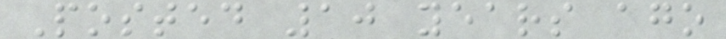Posted 10 years ago
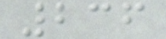236
